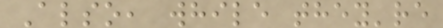Also, while they're
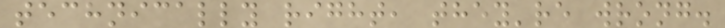technically right, they're wrong.
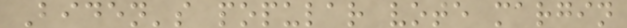Biden's popular vote margin
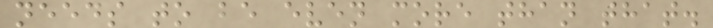needs to be even more than that.
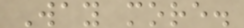Way more.
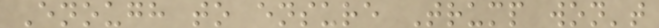Enough to ensure Trump won't
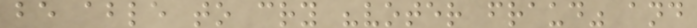be able to cry "voter fraud" and
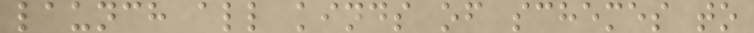launch all kinds of schemes to
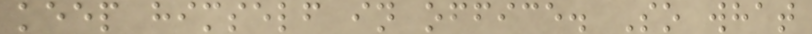keep himself in office. So what
